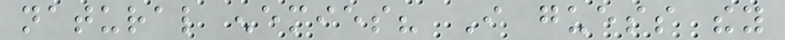natural enemies? I guess they
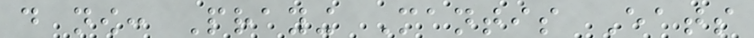do now: Praying Mantis Eats
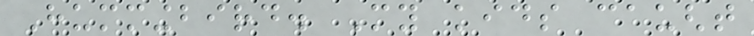Hummingbird. My kids caught
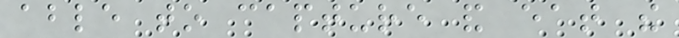able to capture and eat the
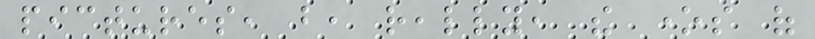pictures, but, really, the ones of
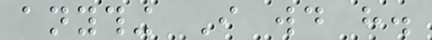anything I would have.
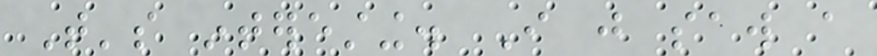That's interesting. I just saw a
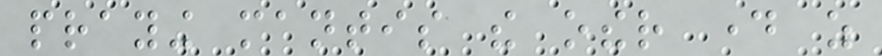praying mantis the other day as
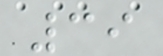39
